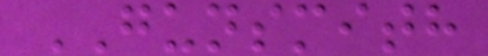GUNSMITH
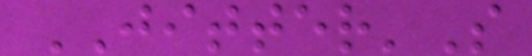JITTER'S
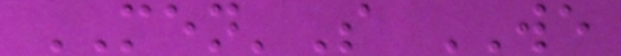MEN'S WE
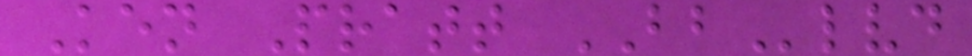Ken Pratt BBlvd
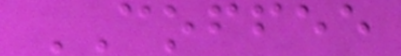COFFEE
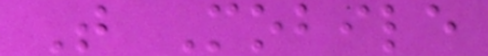T Mobile
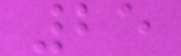25
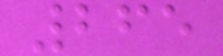265
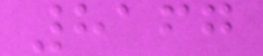8167
